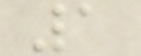1
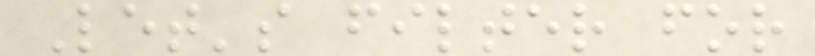Let's filter for
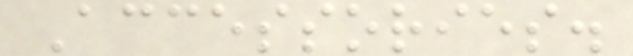Accessories.
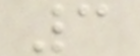3
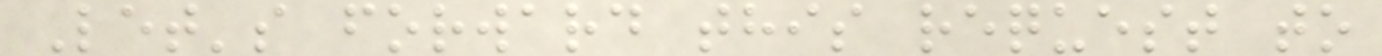Let's forward this request to
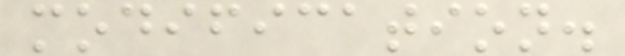modification.
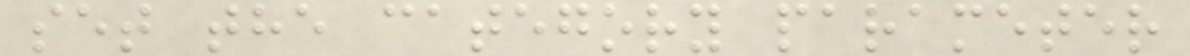set the category parameter
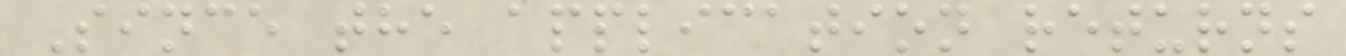Since the application returns
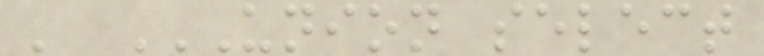' UNION SELECT
